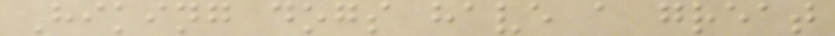Hiking dogs have a great
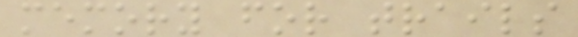memory for trails
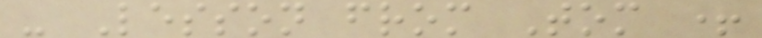- Lesson from Tom +
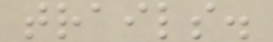trails.
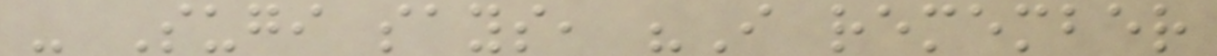- Sugi says, "I remember
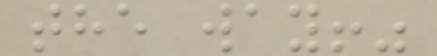the way!"
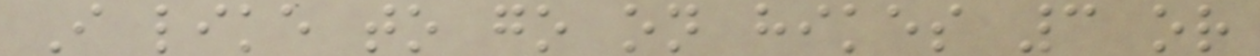I like to go on hikes 3 or
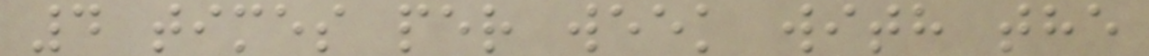4 times per week with the
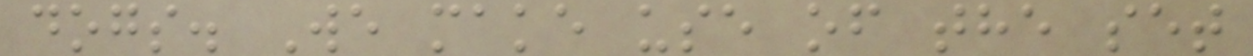dogs. We make use of the set
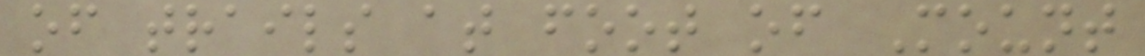of trails at foot of Mount
